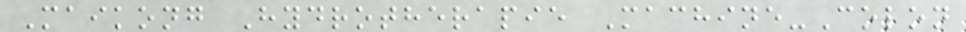Maikong Hydrotherapie Machine-Colon
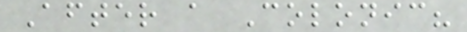After a Colonic?
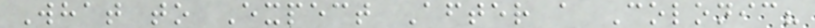What to Expect After a Colonic?
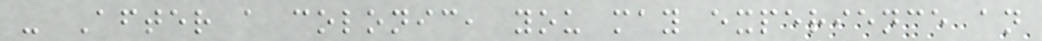- After a colonic, you may experience an
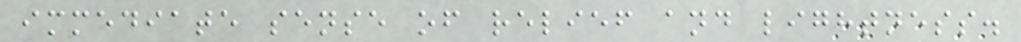immediate sense of relief and lightness.
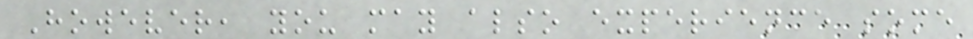However, you may also experience some
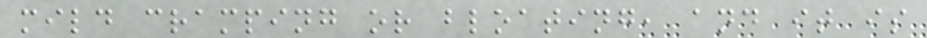mild cramping or bloating, and it is
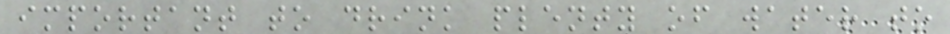important to drink plenty of water to
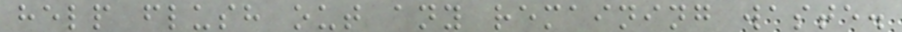help flush out any remaining waste.
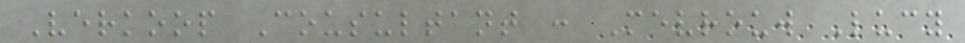Verkoop Cousultant : Mevrouw Lucy
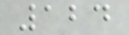124
